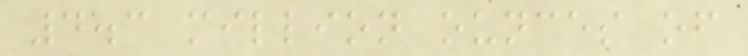4.3 million ounces of
